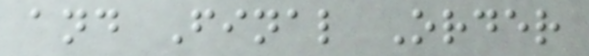and Final Order
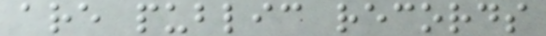are public records
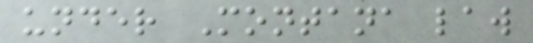under Montana law
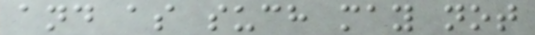and as such may not
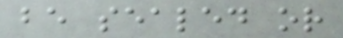be sealed or
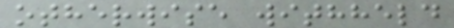otherwise withheld
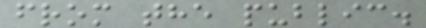from the public.
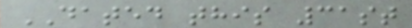DATED this 31st
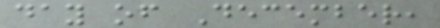day of December,
